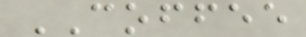COFFEE
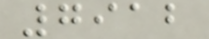7912
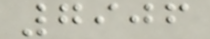7906
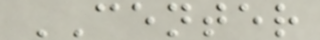CENTER
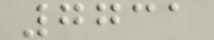7731
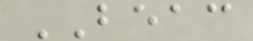BEAC
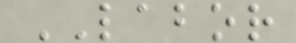LABOR
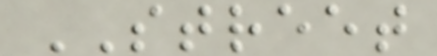STREET
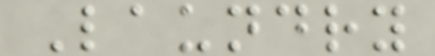Laundry
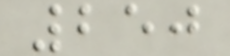250
